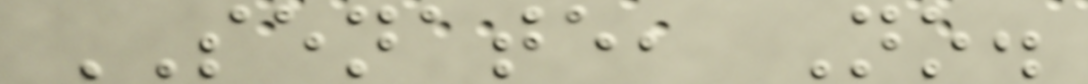SENATE, No.
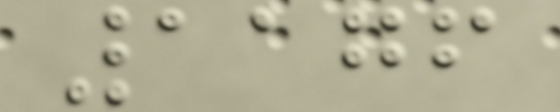1176
